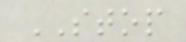STOP
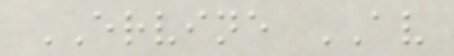ERVINE AV
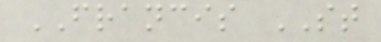FRANCIS ST
